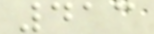413
